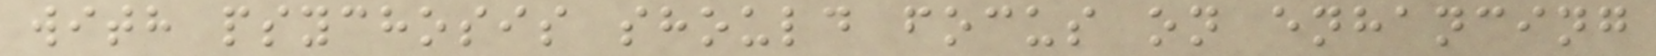with psychosis should focus on enhancing
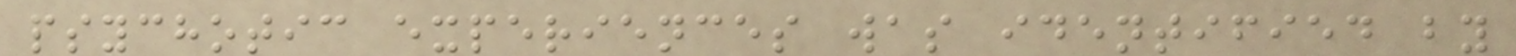psychotic experiences was identified by
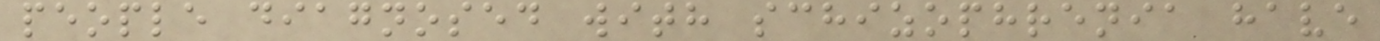people diagnosed with schizophrenia have
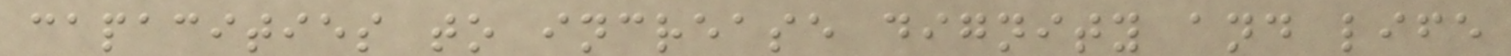capacities to increase dignity and life
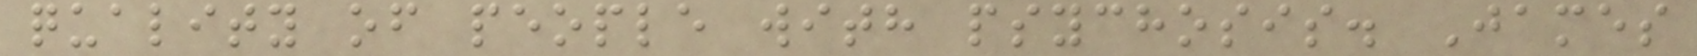quality of people with psychosis. James
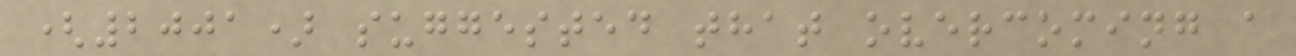(2001) suggested that overcoming a
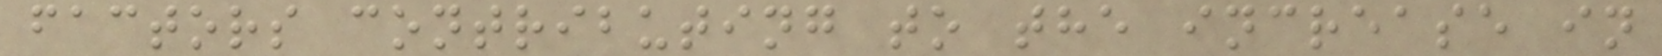factors contributing to the increase in
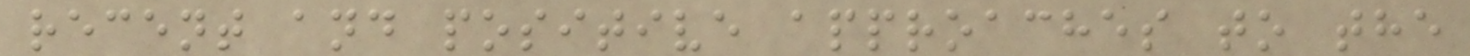recent and positive approaches to the
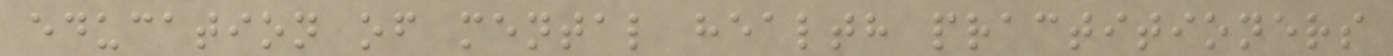education of mental health practitioners
